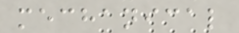mechanical
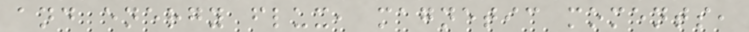and energy flux, magnetic moments,
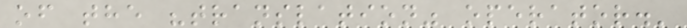of the "translation" operator.'
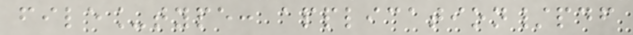file_type: application/pdf
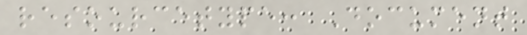resourcetype: Document
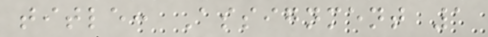title: Assignment 1
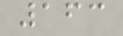163
